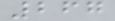267
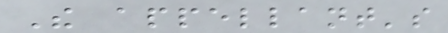The appellant's
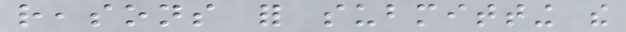reasons for submitting the
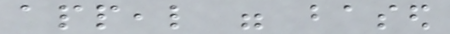appeal were based
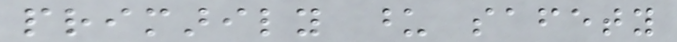primarily upon safety
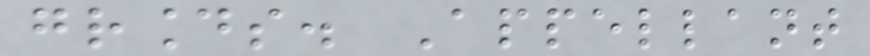grounds. Appellant
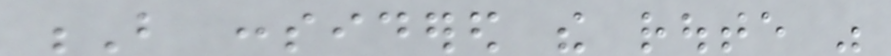B considered the route was
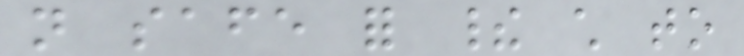not safe for their child to
